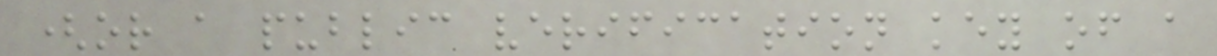(or a public verification key of a
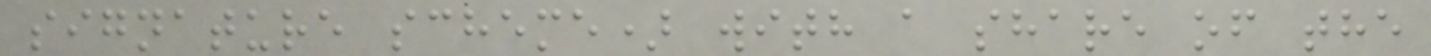signature scheme) with a share of the
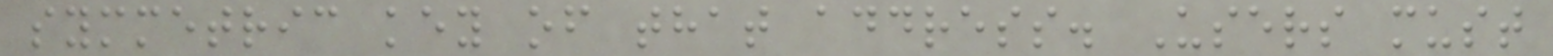symmetric key of that address. Users must
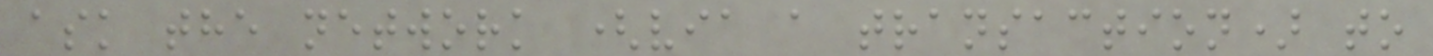ask the network (via a transaction) to
